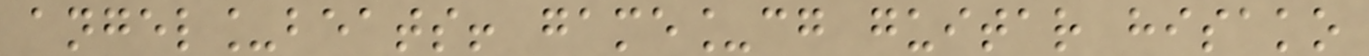angel_beats! game_cg guitar hisako
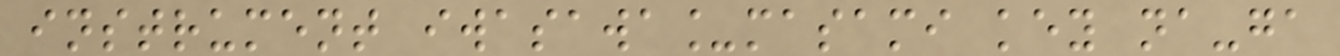instrument iwasawa_masami key na-ga
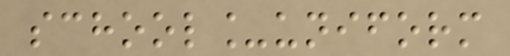school_uniform
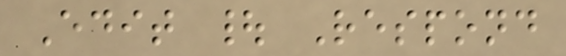Edit | Respond
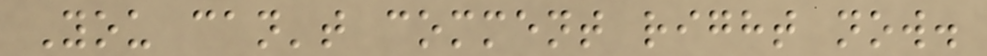You can't comment right now.
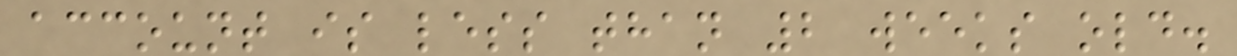account is less than 2 weeks old.
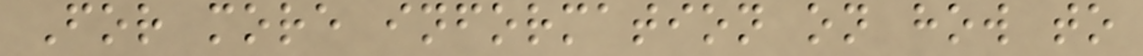For more information on how to
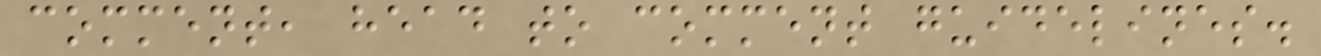comment, head to comment guidelines.
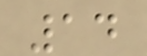14
